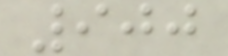900
